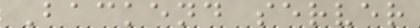Backend server
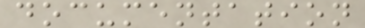documentation
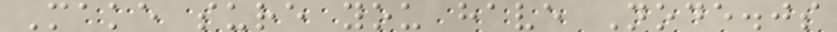Make sure you have Node.js
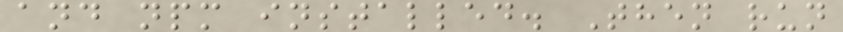and npm installed. Then run
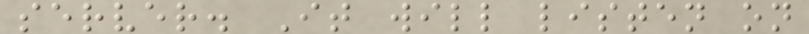server. It will listen on
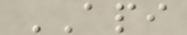API
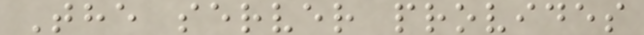The server provides
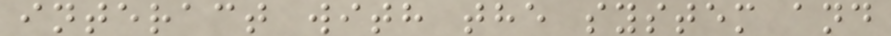interact with the system and
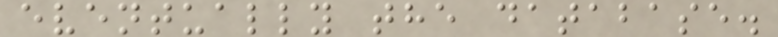eventually the database.
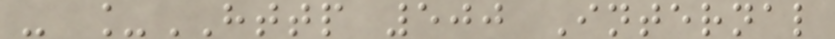- _HTTP 500 Internal
